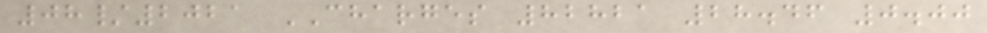08/2021 CHARGES 82821 28.46 0.00
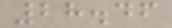28.46
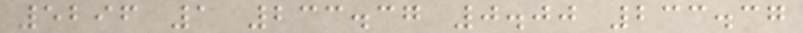5296 1 233.37 0.00 233.37
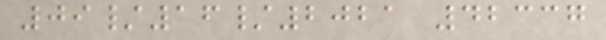09/16/2021 42337
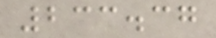233.37
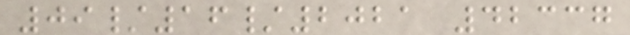09/16/2021 42337
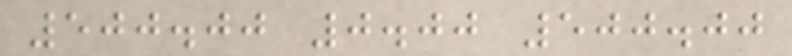500.00 0.00 500.00
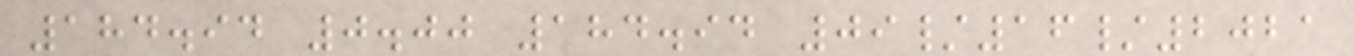184.94 0.00 184.94 09/16/2021
